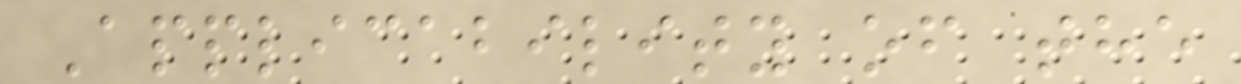Applicability of the
